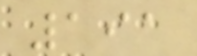191
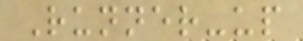Runner-up
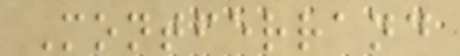Montferrand
